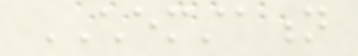CHEMSTATION
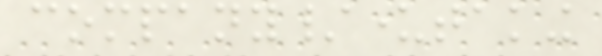company/undertaking
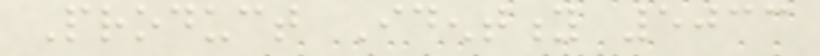Product Identity 5033
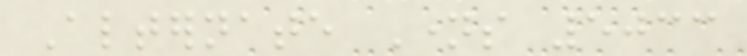Alternate Names 5033
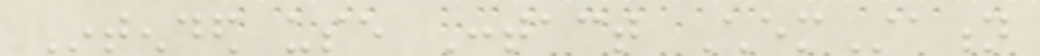Intended use Contact ChemStation
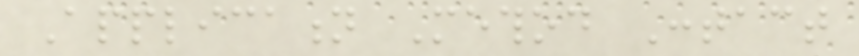Application Method Contact
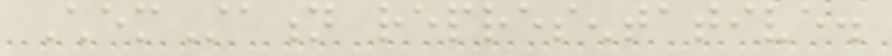ChemStation representative.
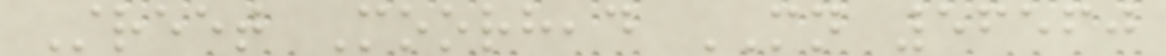Street Moorhead MN 56560
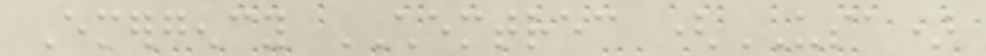Emergency CHEMTREC (USA)
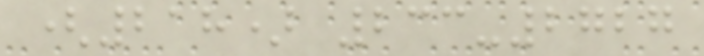(218) 233-2727
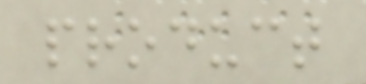product
